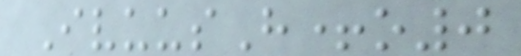IvuusH+o0
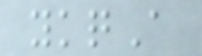ykqA
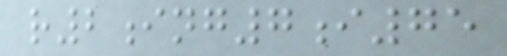r2ing7i75
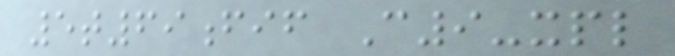5t69fif C9-xpl
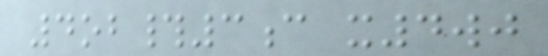4ob#3c x4wj
